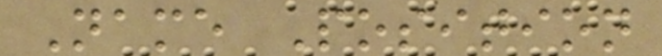Name Position
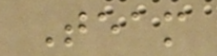Team
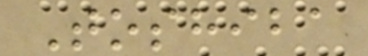Toshiba
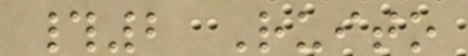#2 Ruito
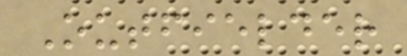Outfielder
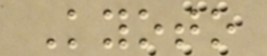Kyoto
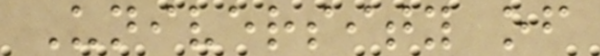University of
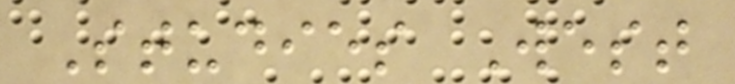Studies West
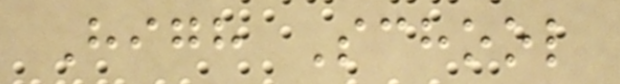High School
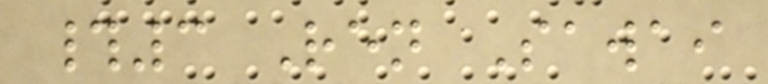#3 Ren Sawai
